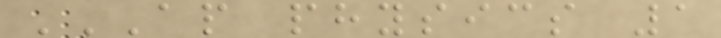AP PHYSICS 1
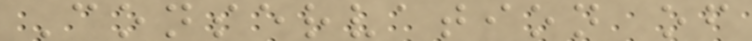Conservation of
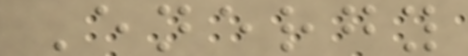Energy
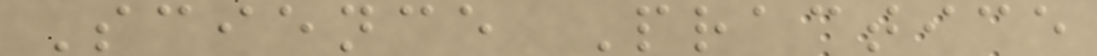Science Practice
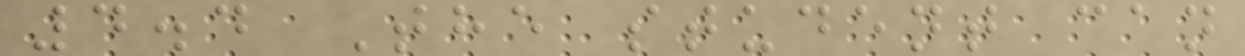4.4 The student can
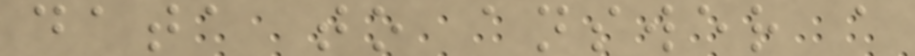data to answer a
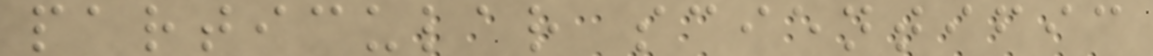particular scientific
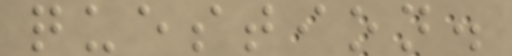question.
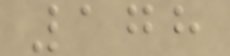178
